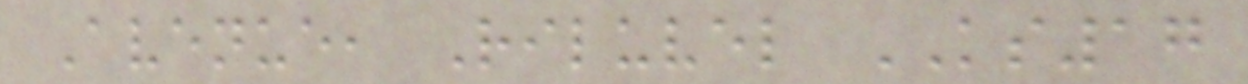Avenue, Riluvel KS17
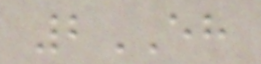2EH
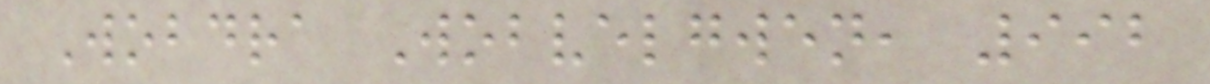Wobdra Wobvelgwen, 992
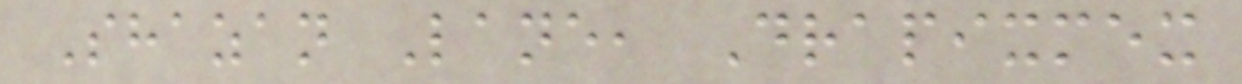Shazan Lane, Drapixmex
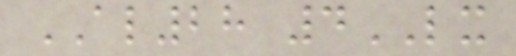AL28 4LX
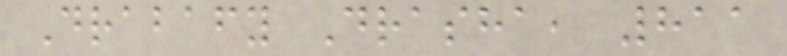Drabafy Drasha, 811
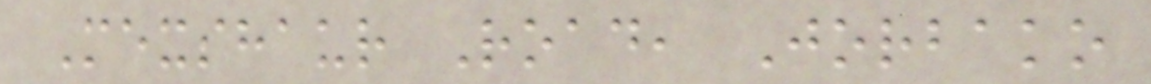Mexshaur Road, Jorbako
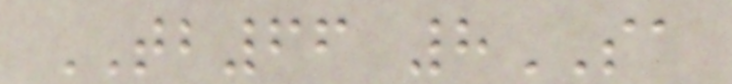TB66 8SA
